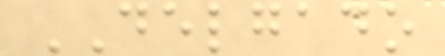DELGADO
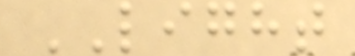LIGHT
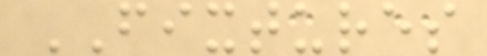FIXTURES
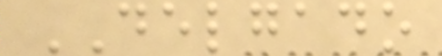DELGADO
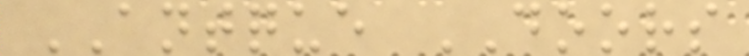ANTQUE DOORS
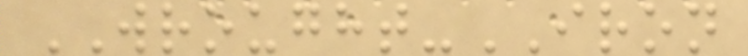WROUGHT-IRON
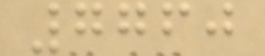7760
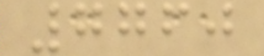7760
